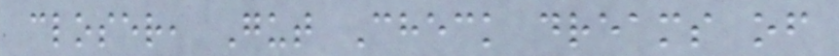closer, Gut Check dreams of
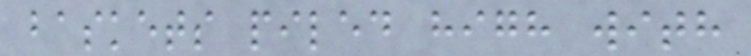baskets piled high with
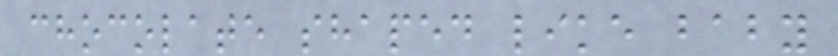chocolate shaped like baby
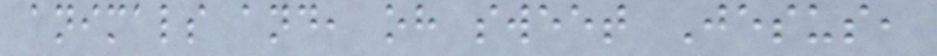animals and, oh sweet Jesus,
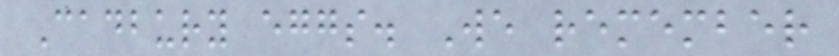Cadbury eggs. We remember
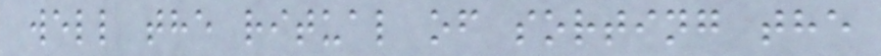well the ritual of sorting the
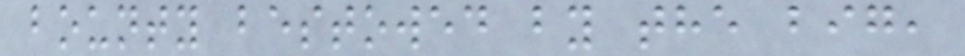bounty bestowed by the big,
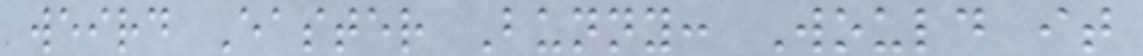weird Easter Bunny: Would it
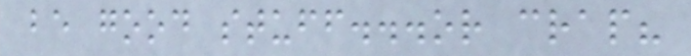be good stuff...or crap?
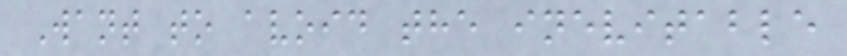Want to avoid the inevitable
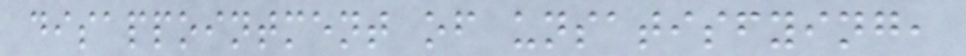disappointment of unsatisfying,
